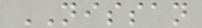NISSAN
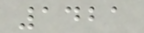1421
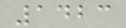1423
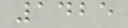1425
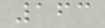163
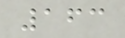163
